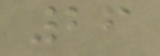26
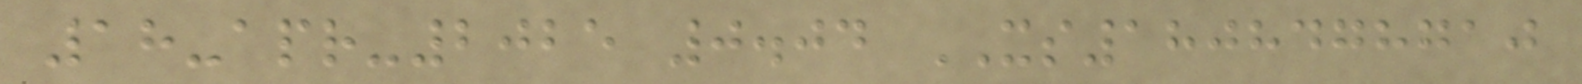18-apr-2025 0.04 XS1808478710
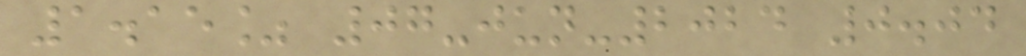1.15% 07-jun-2024 0.04
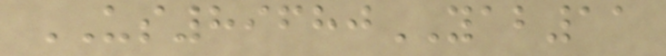US89680YAB11
